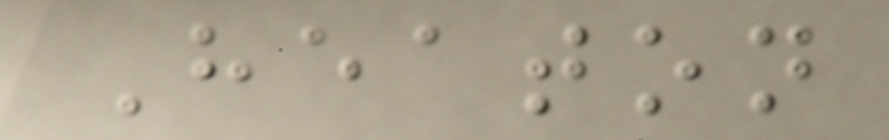Heaton
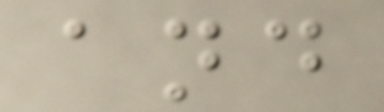and
